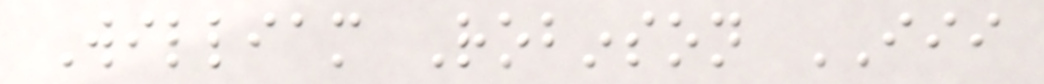William Robinson III
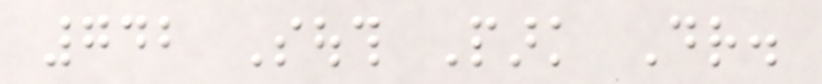742 South Park Dr.
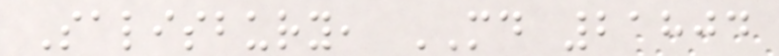Salisbury, MD 21804
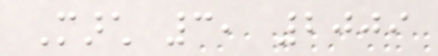March 3, 2009
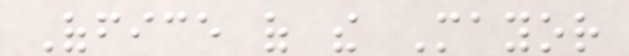Office of the Mayor
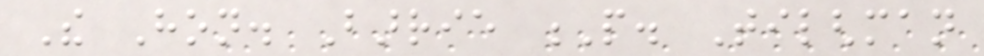The Hon. Barrie P. Tilghman
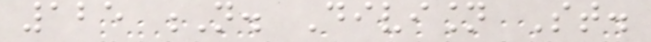125 N. Division St.
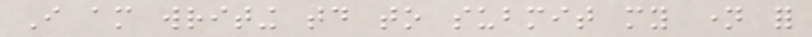I am writing today to submit my name for
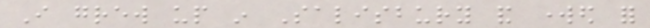I grew up in Salisbury and worked for
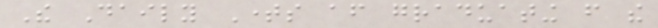The Daily Times after graduating from the
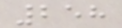258
